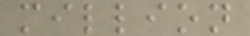million
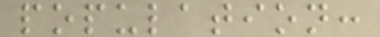population:
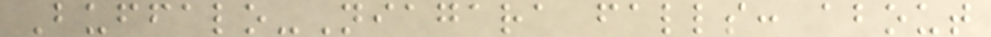Buffalo-Niagara falls: about
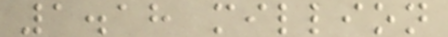1.18 million
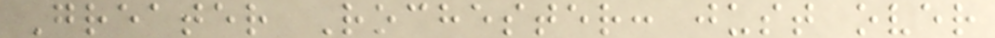Greater Rochester: just over
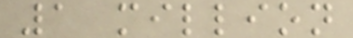1 million
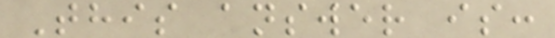This answer is:
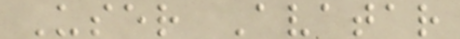User Avatar
